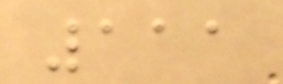111
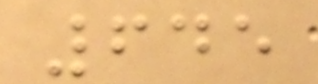645
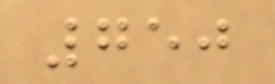750
